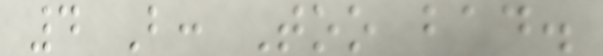4 B: Too bad.
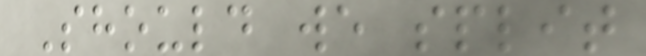Should we split
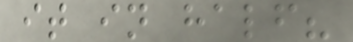it in half?
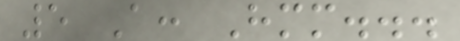5 A: Hmm...
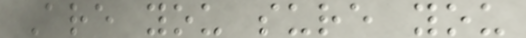Are you sure you
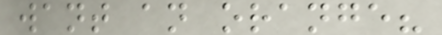want an orange?
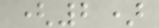(2)
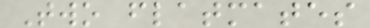Two flatmates
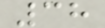38
